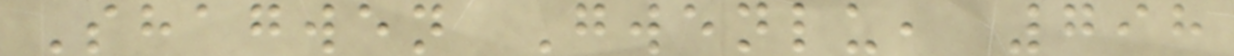Shagwen Gwenlu, 798
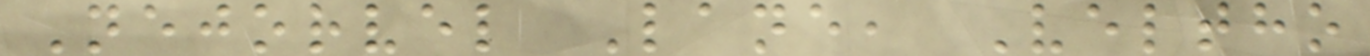Nejorvel Lane, Veltho
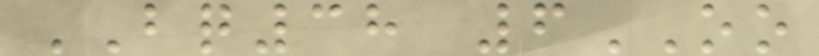BQ38 6OO
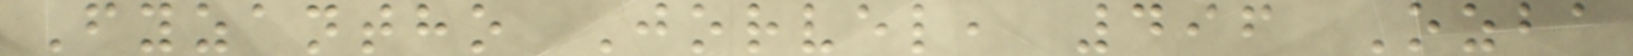Fyzantho Jorvel, 496 Ozba
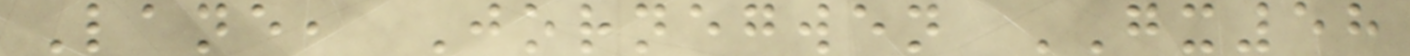Lane, Jornegwen GX58
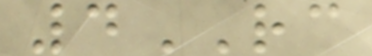4RC
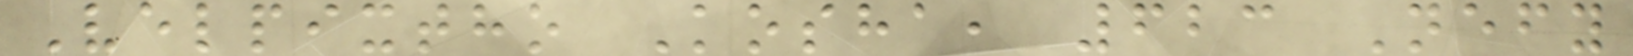Velpixtho Kosha, 623 Nefy
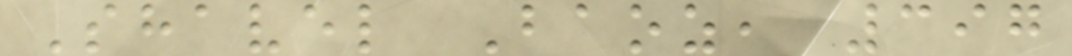Shavel Baoz, 397
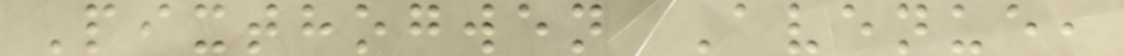Pixthogwen Avenue,
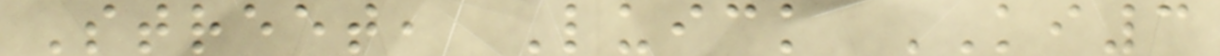Street, Luick KI3
